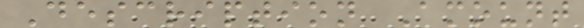Description Amount
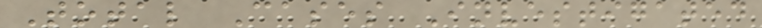Total Cases Investigated
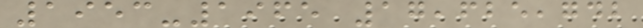1953-1965 17,625,742
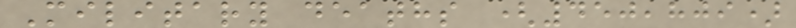Military deaths (450,809)
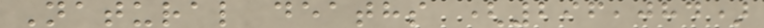Natural deaths (296,084)
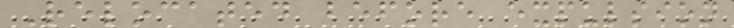Relocated before expulsion
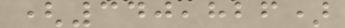(340,826)
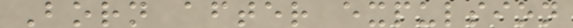Born after expulsion
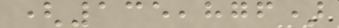(135,876)
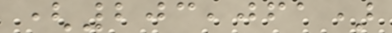(203,061)
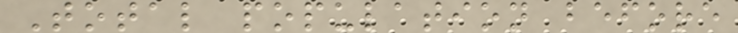Total population before
